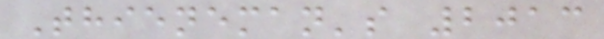Thieneman's 2013
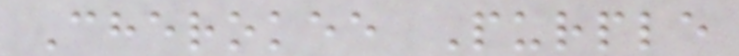Cherokee Purple
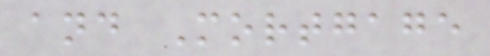and Mortgage
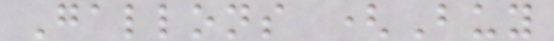Gallons (Buy
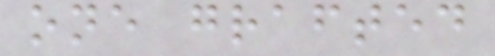one grafted
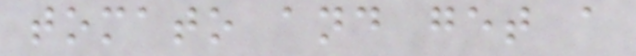tomato and get a
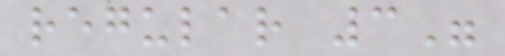regular 3"
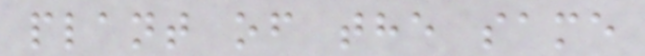plant of the same
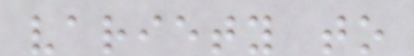variety to
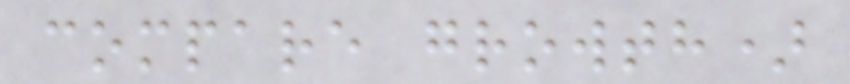compare growth)
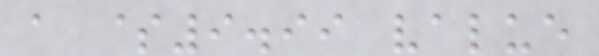a $9.99 value
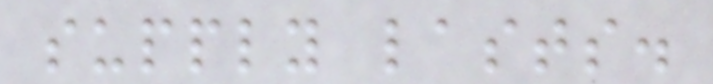supply lasts.
